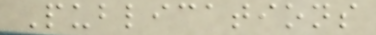Publications
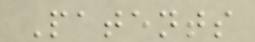Patents
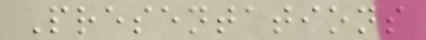Presentations
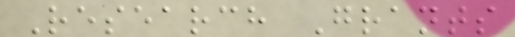Research Grants
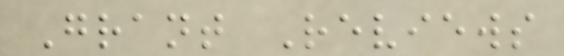Grant Reviews
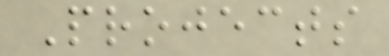Projects
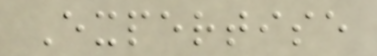Expertise
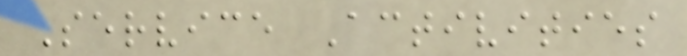Service Activities
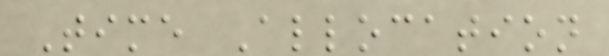Time Allocation
